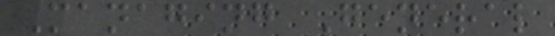Managing General
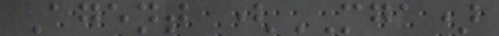Agent (MGA)
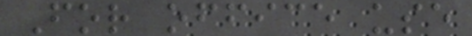For office use
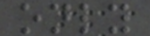only
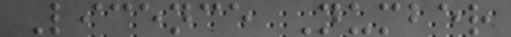Licence Number
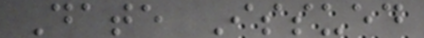Date Issued
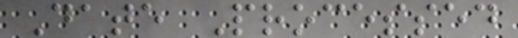Date Processed
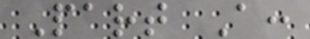Part A:
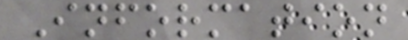Information
